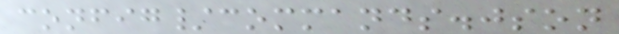config/commands.json
